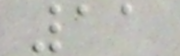11
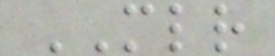MLR
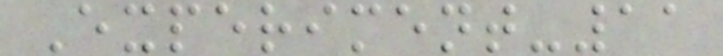Experiment-11
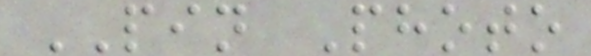PIN Photo
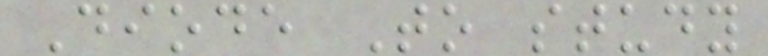Diode To study
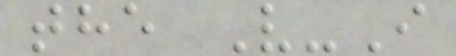the V-I
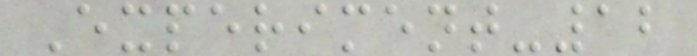Experiment-12
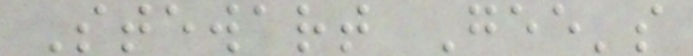Stewart Gee's
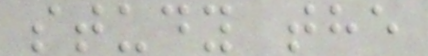study the
